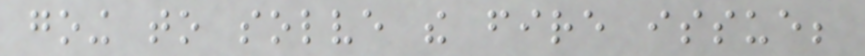going to solve the fire issue;
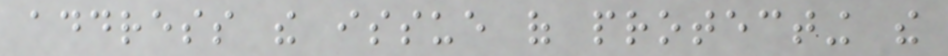address the issue of protecting the
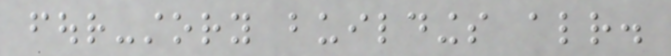four-story buildings already.
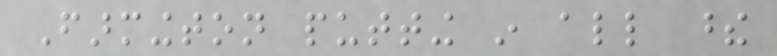Farmington putting in all these
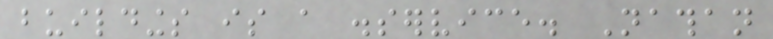buildings is a disservice. Nathan
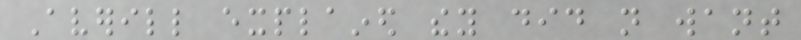Averill explained they did not want
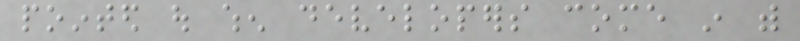pointed out when developers come in with
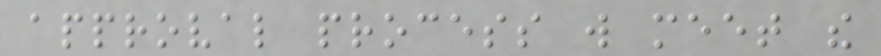approval process will meet the
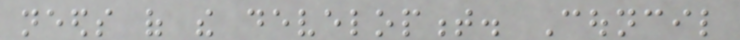needs of the development. Council
